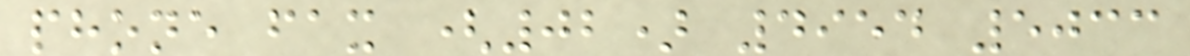phone fax (02) 4954 5033
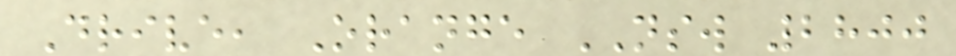Drive, Orange NSW 2800
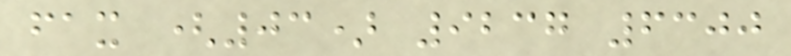fax (03) 9237 6300
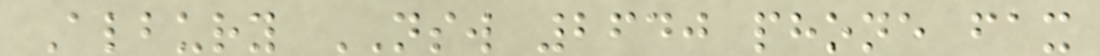Albury NSW 2640 phone fax
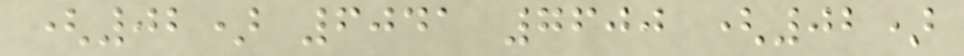(02) 6041 7600 (02)
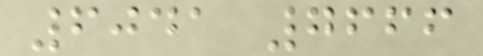6041 7666
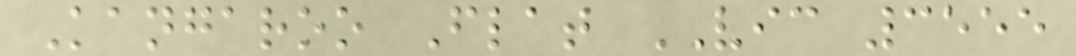Kangaroo Flat VIC 3555
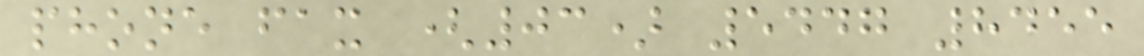phone fax (03) 5447 8455
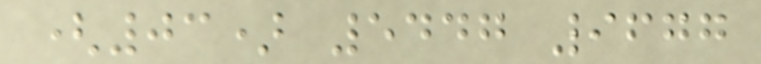(03) 5447 9677
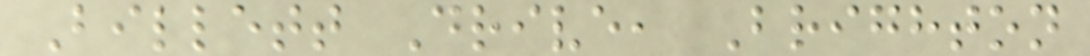Billett Drive, Brighton
